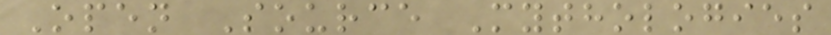Open Source Mythologies
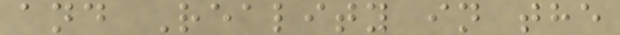and Reality in the
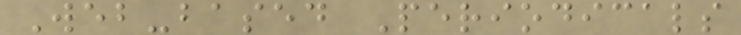Web-based Periodicals
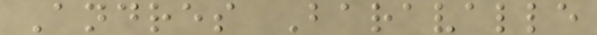Andres Baravalle
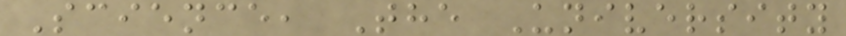Science, The University
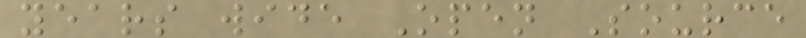years wide Open Source
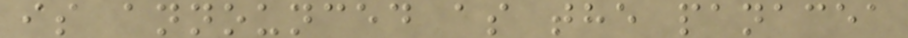is announced as the panacea
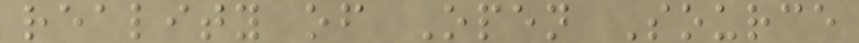reality of Open Source
